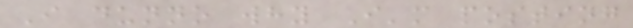I dunno why I'm posting
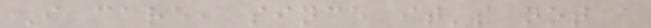I care, since it's not a
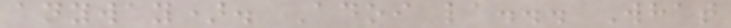anyway). Adoi la... What
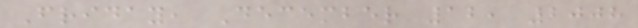Friday, December 12, 2008
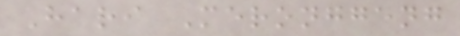Hari Meronggeng
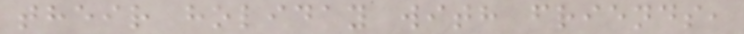their holiday with friends,
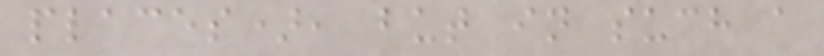places), but in such a
